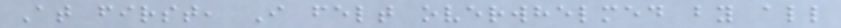At first, I felt overwhelmed by all
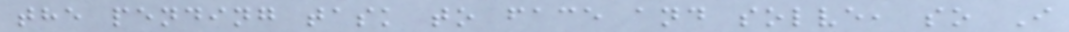the pending task to face and solve, so I
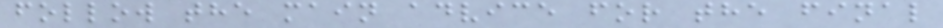follow the main advice for the final
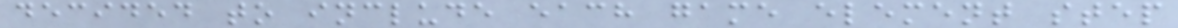decided to include each game element step
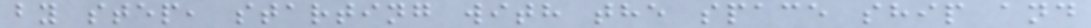by step, starting with the space ship and
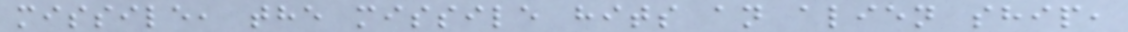missile, the missile hits an alien ship,
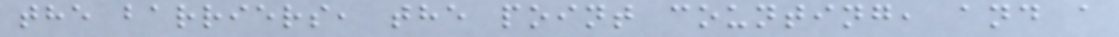the barriers, the point counting, and a
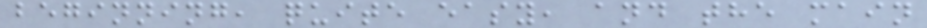beginning, quite easy, and the main
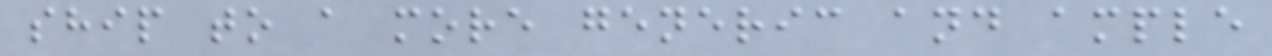ship to a more generic and ample
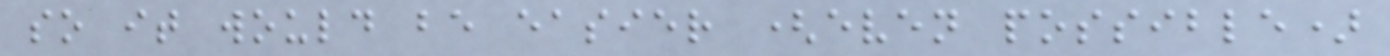so it would be easier (even possible)
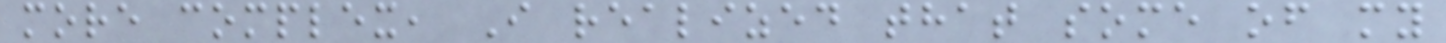more complex, I realized that some of my
